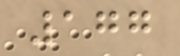177
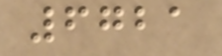6721
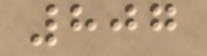807
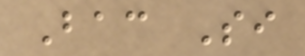Bac Si
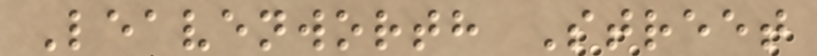Leavenworth Street
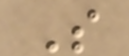S
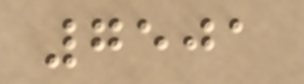7501
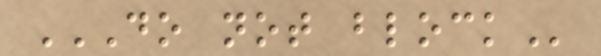DO NOT BLOCK
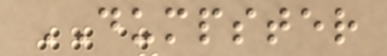DUMPSTER
